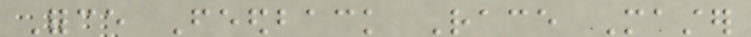Force Feedback Race Master
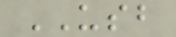USB
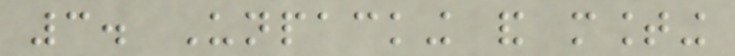3. Unpacking and mounting
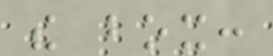the box:
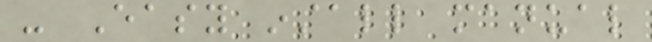- Easy install manual
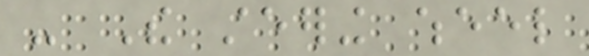- The steering wheel
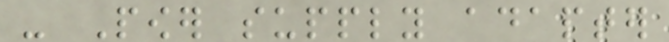- Power supply adapter
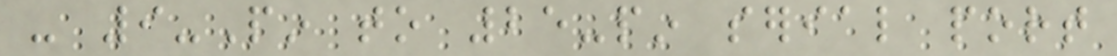- 9-Pin to 25-pin serial port
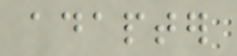adapter
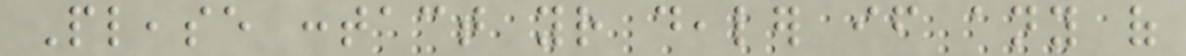Please contact your dealer if any of
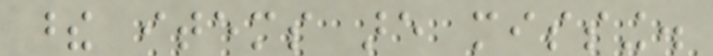these items are missing.
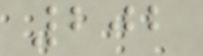202
